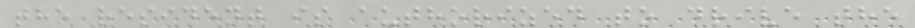the resident is authorized to drive the
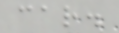car.
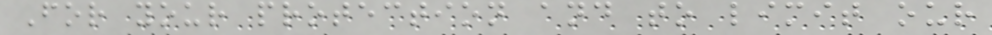For your protection and to limit our
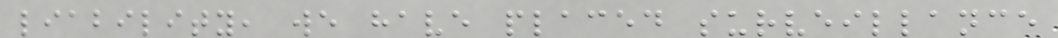liability, we have placed surveillance
